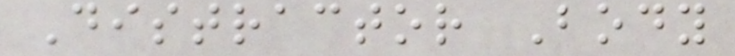Distractor Body
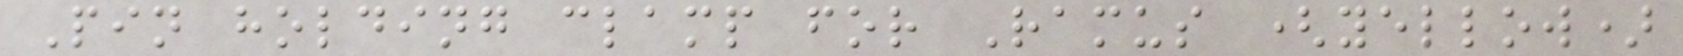Pin holding clamp for Ramus (yellow)
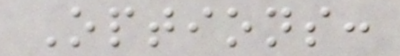Options:
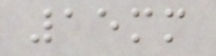15mm
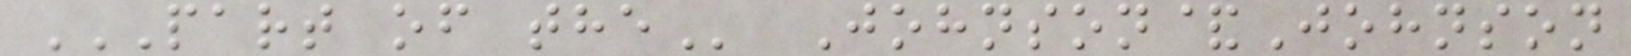PART OF THE Johnson&Johnson
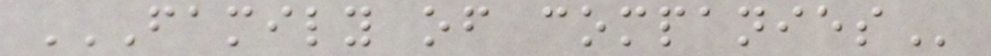FAMILY OF COMPANIES
